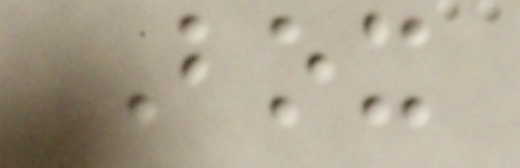Box
